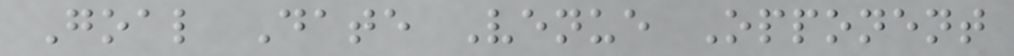Goal Date Venue Opponent
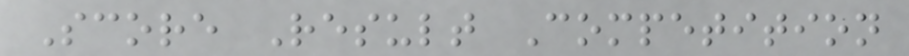Score Result Competition
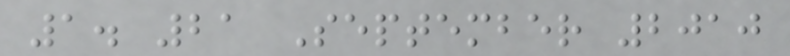1. 21 September 2010
